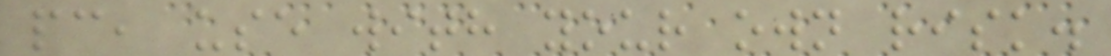pc, use with your own risk.
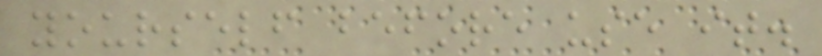yourself before use it.
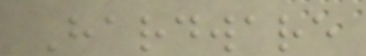Hardware
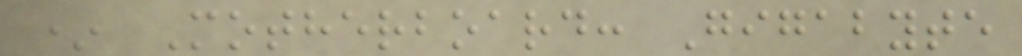* Motherboard: Gigabyte
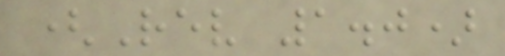(Rev 1.0)
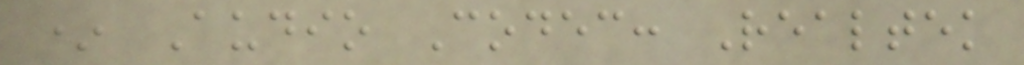* Audio Codec: Realtek
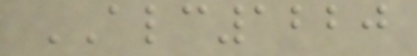ALC1220
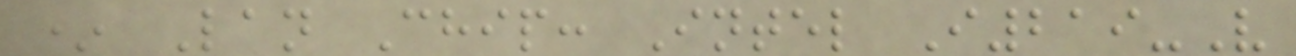* Lan Chip: Intel I219-V
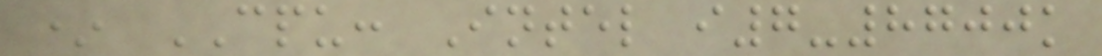* CPU: Intel i7-8700k
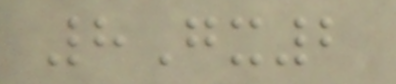8Gx2
